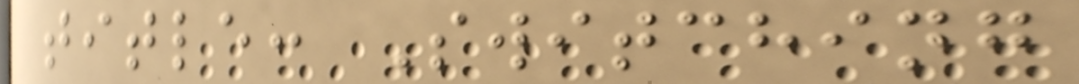title: Switching
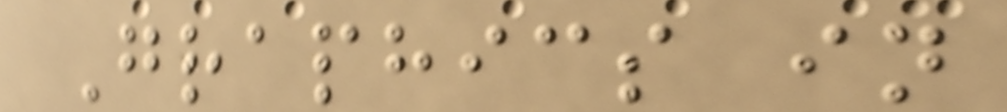Graphics in
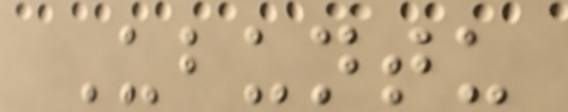Ubuntu
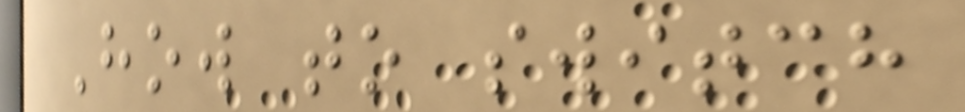How to switch
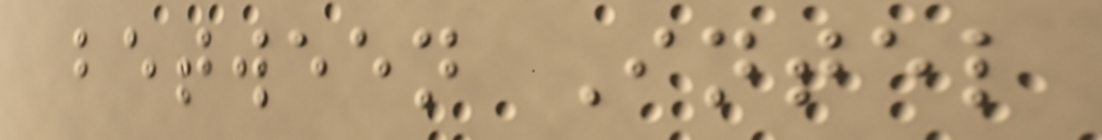between Intel
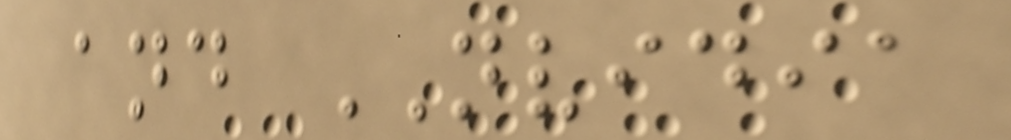and NVIDIA
